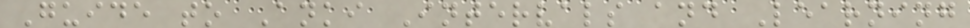Guide to Anki Intervals and Learning
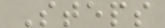Steps
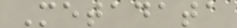Metadata
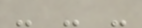- - -
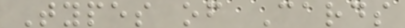Types of Cards
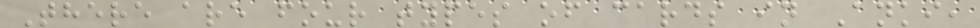There are four types of cards in Anki,
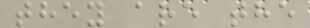they are the
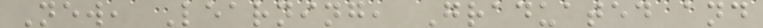New, Learning, Graduated and
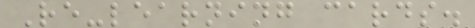Re-learning cards.
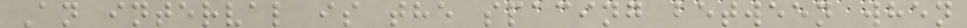An interval is the spacing between when
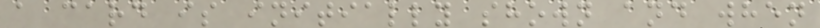a card is initially shown and when
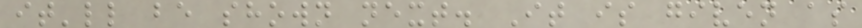it'll be shown next. It is given as
